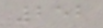252
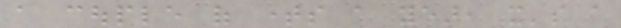a couple of times a year, it's a
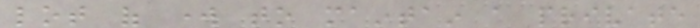lot of work to maintain a private
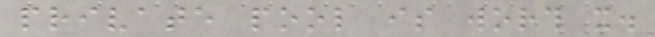private pool is worth it.
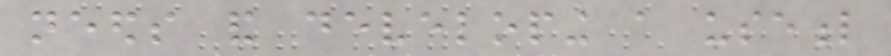needs and developing a useful
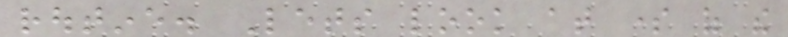routine. Lets look at some of the
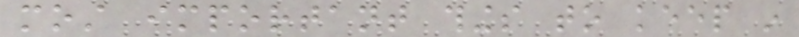most important things to keep in
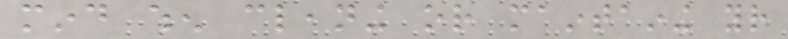mind when cleaning or maintaining your
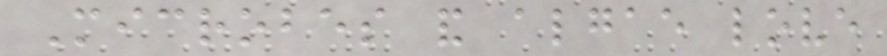Microbes and algae love
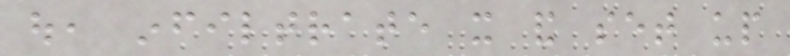out, infiltrate it and set up
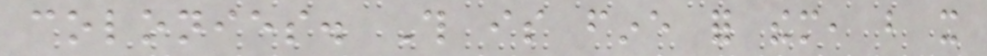colonies. This is fine for them, but it
